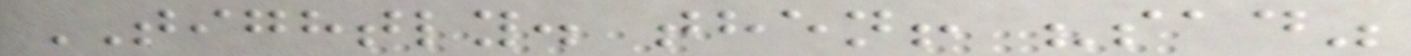TIGHTLY. then! "sad"
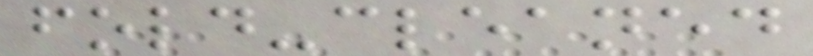fold-cleaned
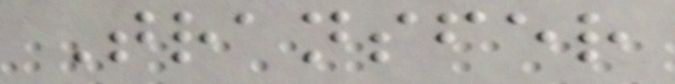Transfer
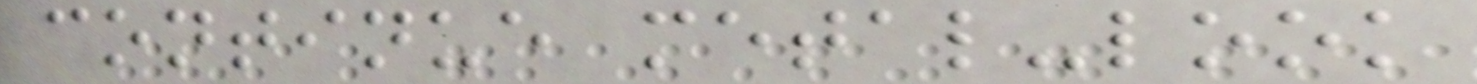continue metal-look
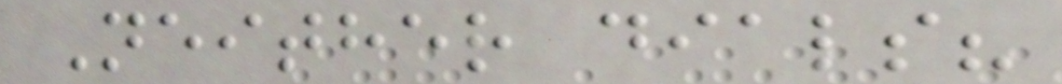Neither dials?
